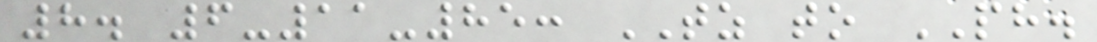8. 6-11-85: TZ to PH.
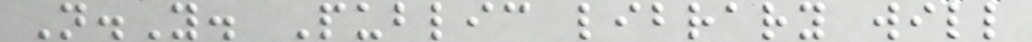N.Y. Public library will
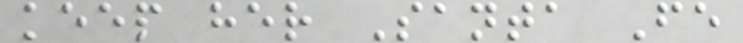keep her Santa Fe
